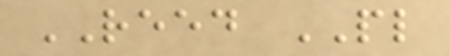REED PL
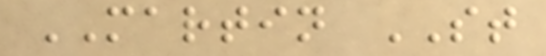MARTIN ST
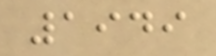1949
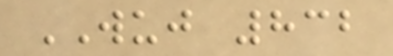WUJ 832
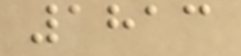1813
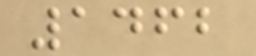1462
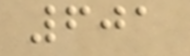601
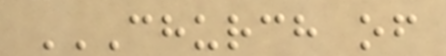CHURCH OF
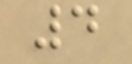4
